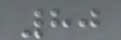80
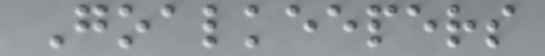Goalkeepers
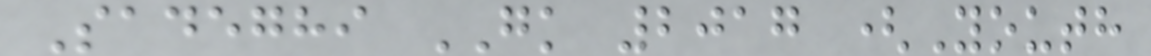Sadeghi GK 2017 (Youth
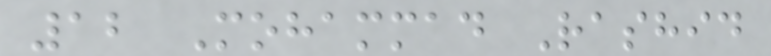12 Mohammad Rashid
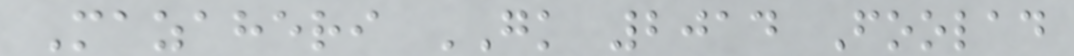Mazaheri GK 2014 Foolad
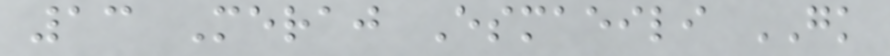13 Meraj Esmaeili GK
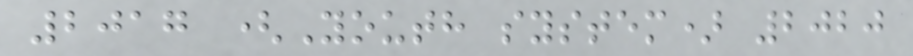2017 (Youth system) 2020
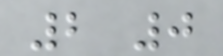2 0
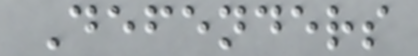Defenders
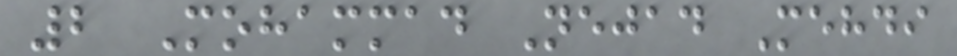2 Mohammad Nejad Mehdi
